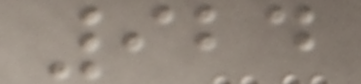924
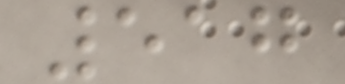517
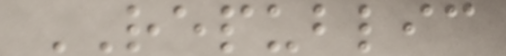REPUBLIC
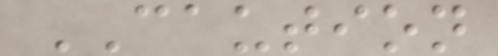CAUTION
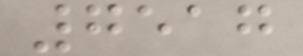7517
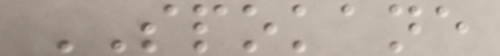SPOKANE
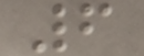6
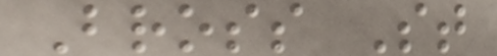Bross St
